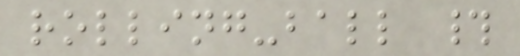rolling-ball #
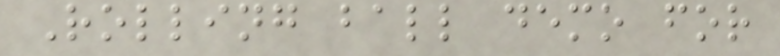Rolling ball demo for
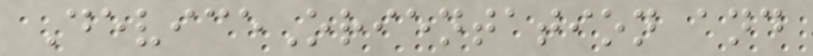DeviceOrientation and
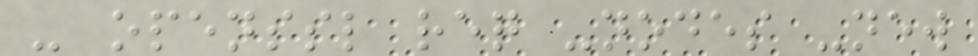- openssl req -nodes -new
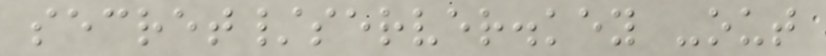secret/server.key -out
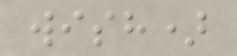wish)
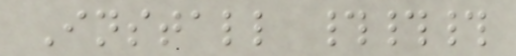Install ###
